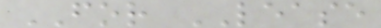FOR LEASE
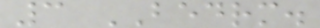3 BEDRM.
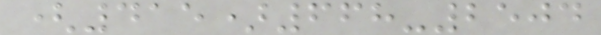(415)668-2504
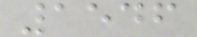1546
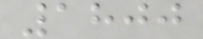1800
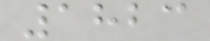1823
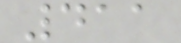411
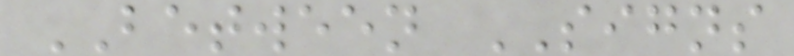BETWEEN SIGNS
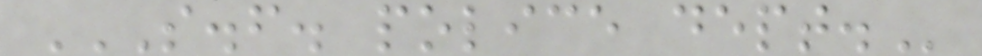S.F. POLICE DEPT.
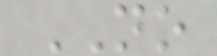NO
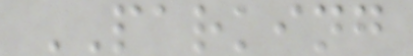PARKING
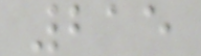215
